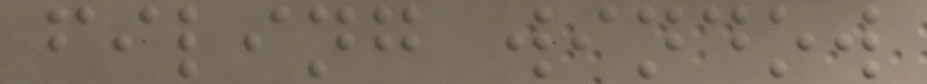filing window
